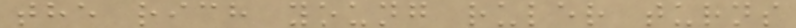the rich young ruler turns
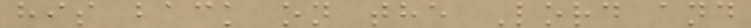his back on the Lord and
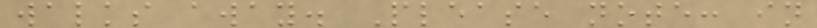walks away. Please note: in
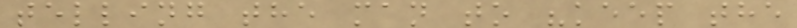telling the man to "keep the
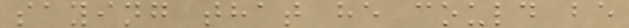saying that he could be
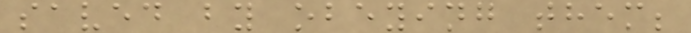saved by obeying them;
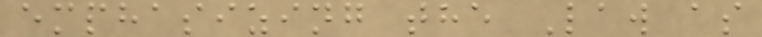emphasizing the Law as
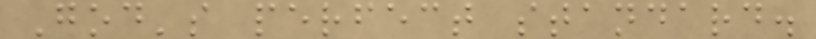God's perfect standard.
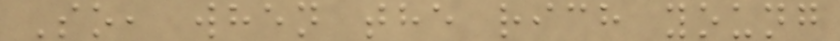So, when the rich young
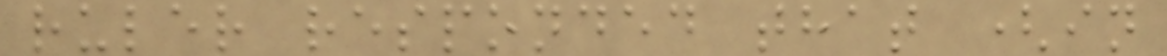ruler responded that (in
